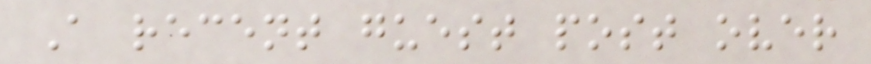A recent guest post over
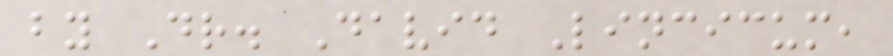by Dr. David Lincicum,
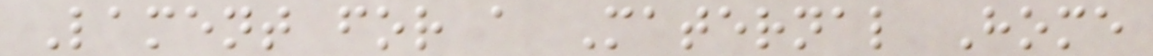Lament for a Maternal Home
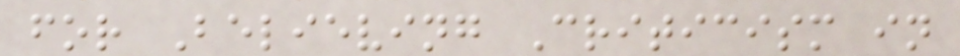for Believing Criticism in
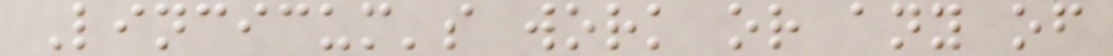Lincicum's work or any of
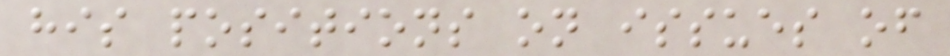his positions on issues of
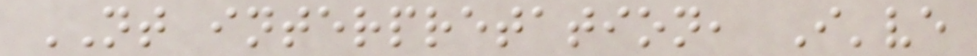NT interpretation, I've
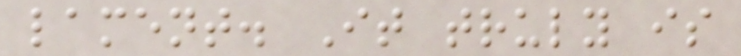lament. It truly is
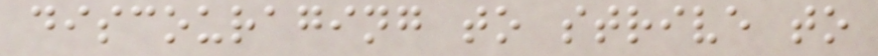discouraging to strive to
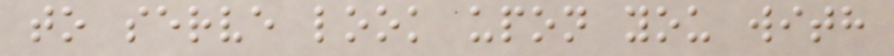to serve look upon you with
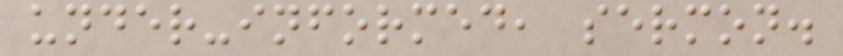under-informed, sermon.
